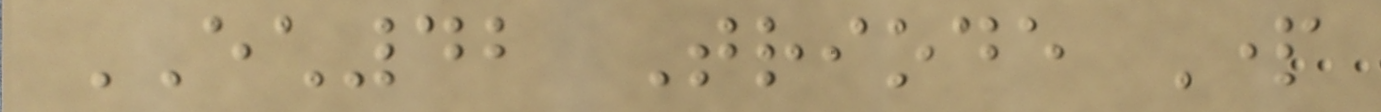ECH42 Triode Part
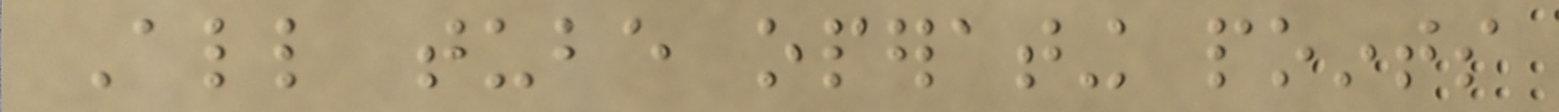All tube operating points
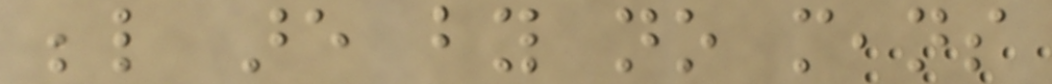below are by no means
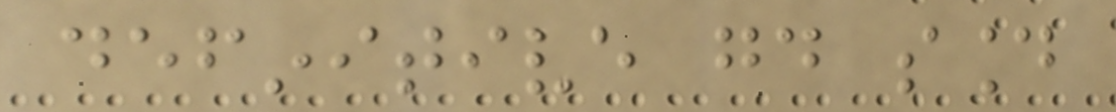definitive good sound
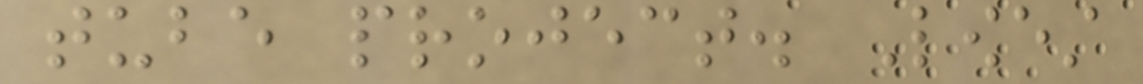tube project. Lowest
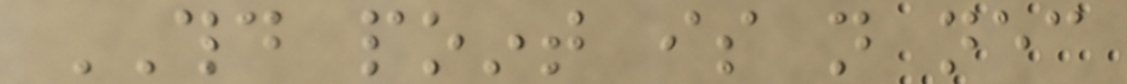THD point is not necessary
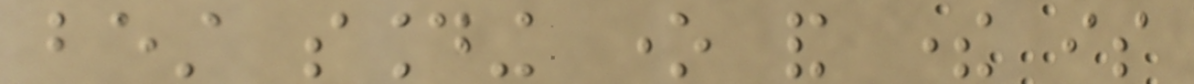best sounding one and there is
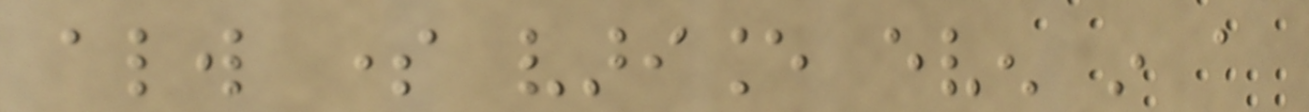always some variance even in a
